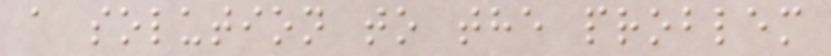a solution to the problem
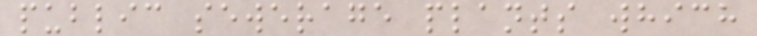public sewerage plants which
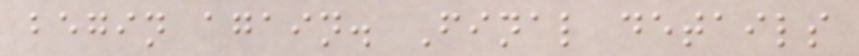begin again. Final details
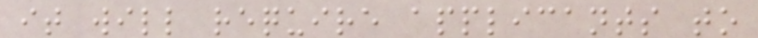it will require applicants to
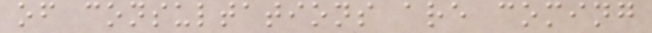of consultations are coming
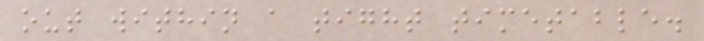out within a tight timetable.
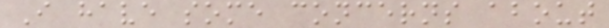I have some concerns about
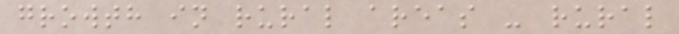growth in rural areas - rural
